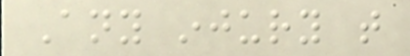Any injury that
